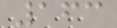163
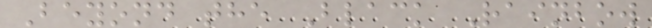Beyond the Black Rainbow
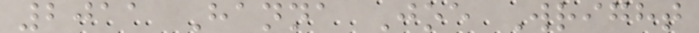2011 Hanna Joe Wright
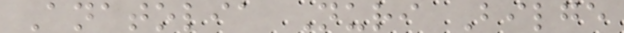Anatolia Nuri Bilge
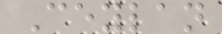Ceylan
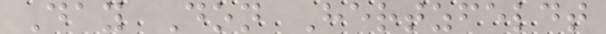Day Don Hertzfeldt
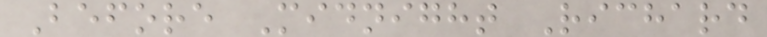Before Midnight Richard
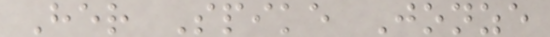Her Spike Jonze
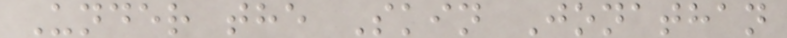Under the Skin Jonathan
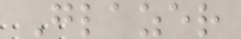Glazer
